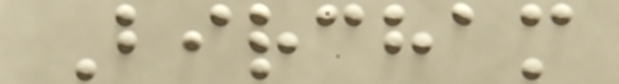Bircham
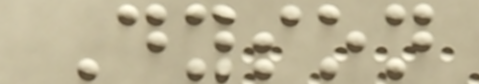Dyson
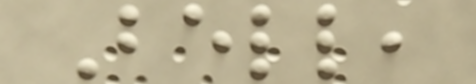Bell,
